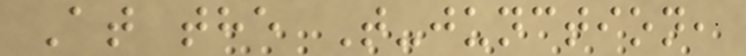At the T-junction,
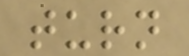turn
